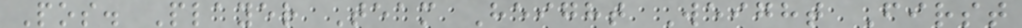Pos. Player Team Height Weight First
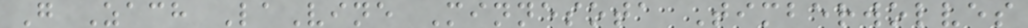G Zach LaVine Minnesota Timberwolves
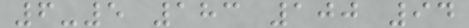6-5 183 100 94
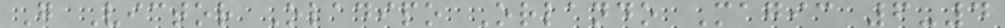G Victor Oladipo Orlando Magic 6-4
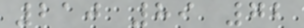210 89 72
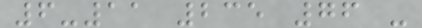6-11 235 76 -
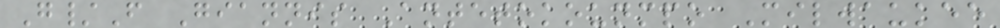G/F Giannis Antetokounmpo Milwaukee
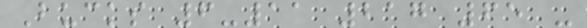Bucks 6-11 217 65 -
